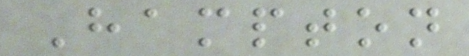Hampton
